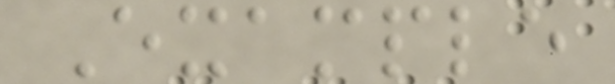Example
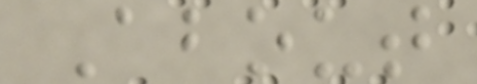About
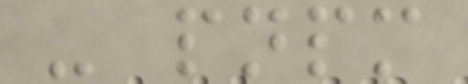- pnpm
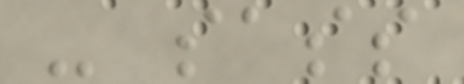- sass
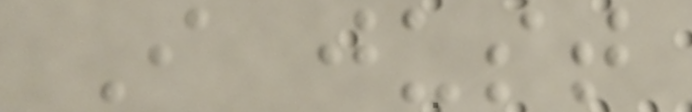I just
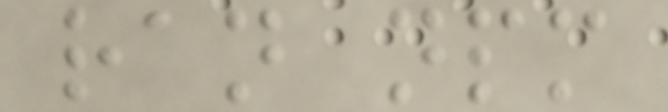ran npm
